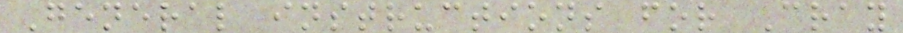General instructions for Cray
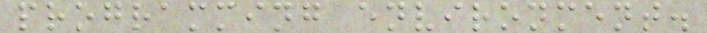programming environment.
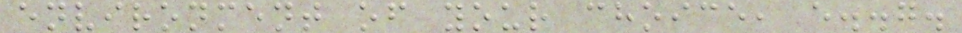environment of your choice, e..g.
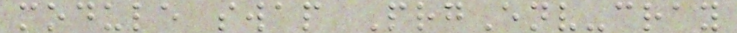module swap PrgEnv-cray
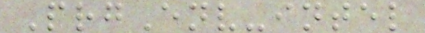PrgEnv-intel
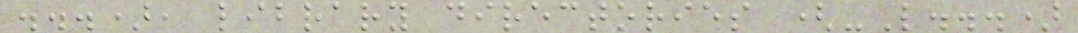...), library directories (-L...)
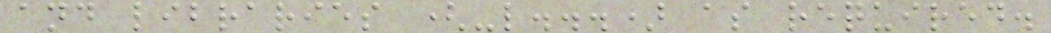and libraries (-l...) as required.
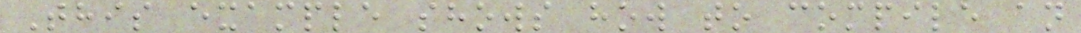This example shows how to compile an
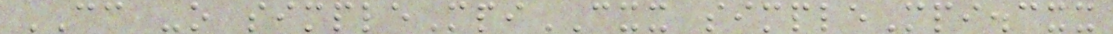CC -o simpleMpiCXX simpleMpi.cxx
